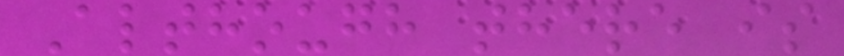Although there is
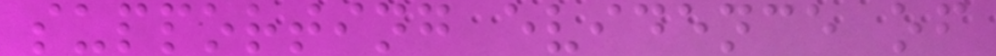supporting evidence of
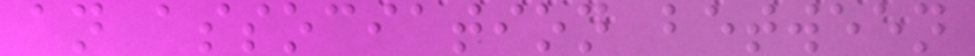an association between
